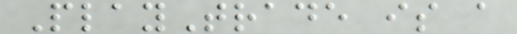PlayTrade is a
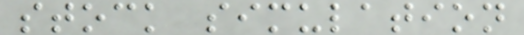stock simulation
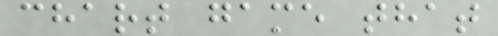chart game that
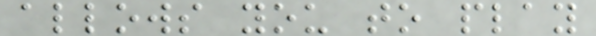allows you to play
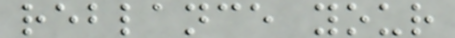reblance your
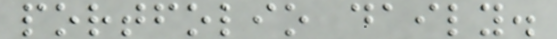portfolio daily.
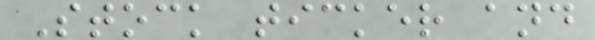Stock ticker and
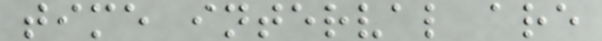time interval are
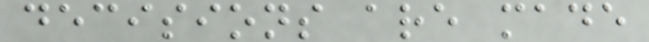decisions are made
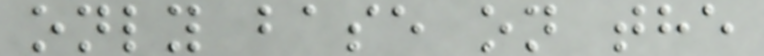only base on the
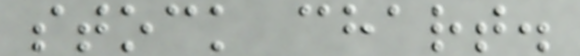stock chart.
